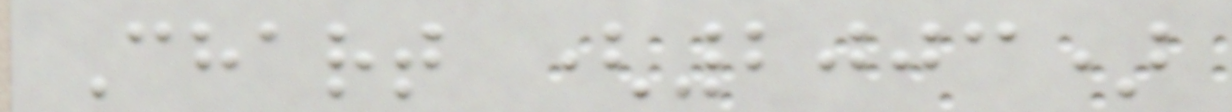Chart (2003)
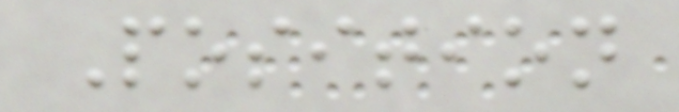Position
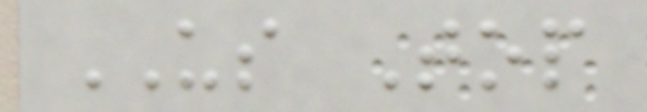US Top
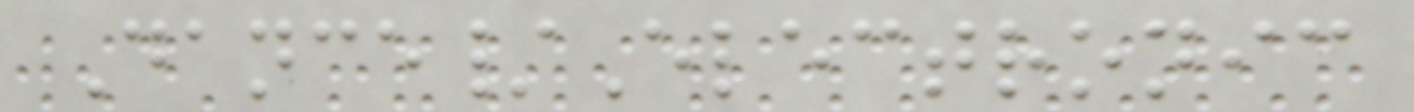Dance/Electronic
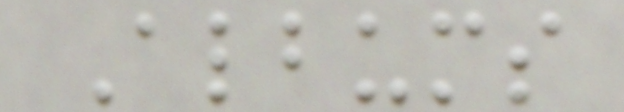Albums
